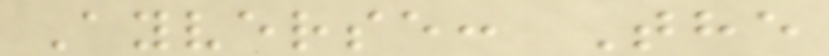Ayverse: The
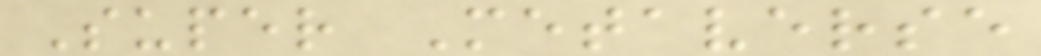Super Metaverse
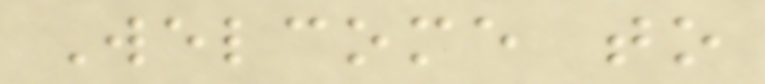Welcome to
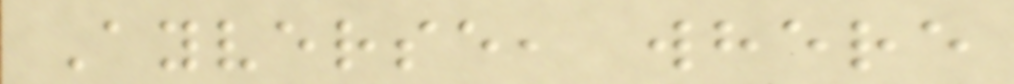Ayverse, where
